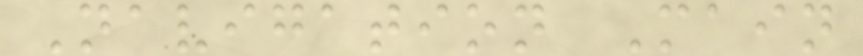Navigation Main
